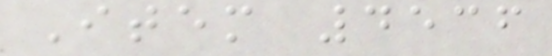Item 4536
